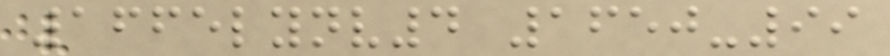1665lynv4 1650-99
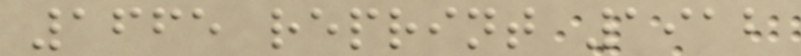1665 reprint 1912
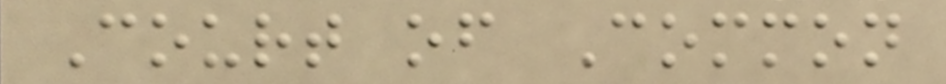Court of Common
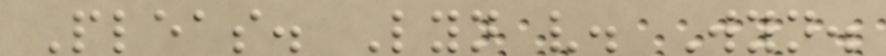Pleas. Lyn v. Wyn.
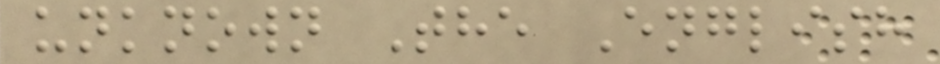unknown The English
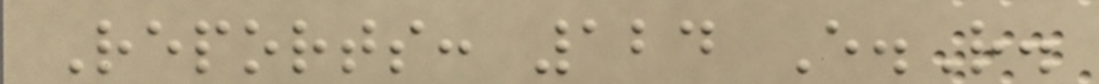Reports: 124 E.R.
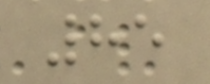85
